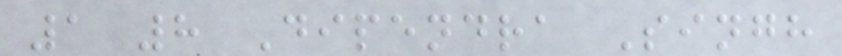1 8 Dipendra Singh
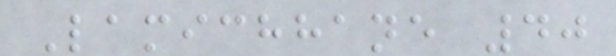Lamichhane 40
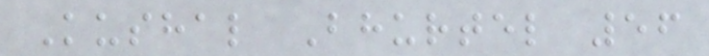Kushal Bhurtel 56
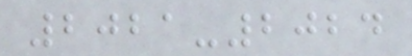2021-2024
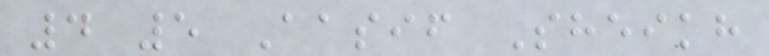4 5 Aasif Sheikh
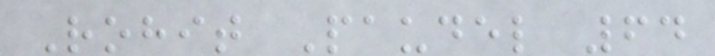Rohit Paudel 64
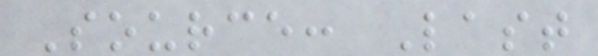Source: Last
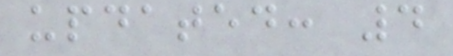updated: 4
